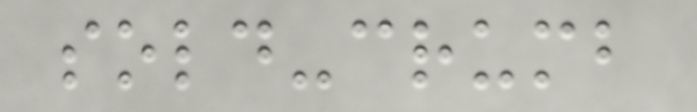sold-crumb
